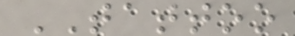TATTOO
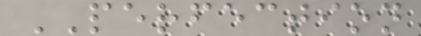PERFECTION
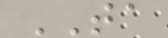TA
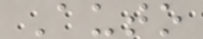Auto
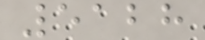5128
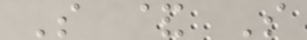S & S
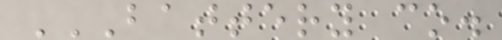BATTERY CO.
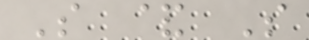S & S
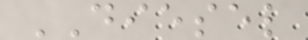DIESEL
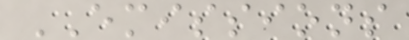EMISSIONS
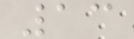13
